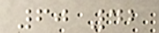60 42
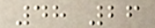48 26
